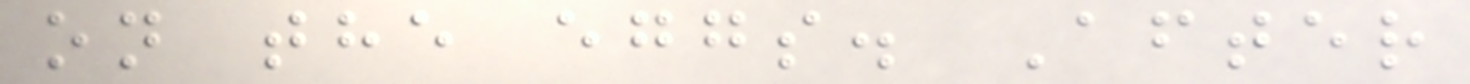on the eggs. After
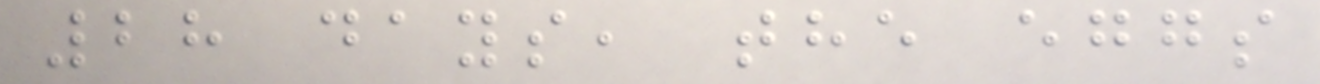28 days, the eggs
